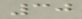30
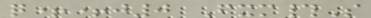q++j0 Fxm#S
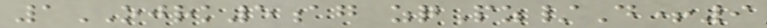1OJRK5ag zqPz/D+9
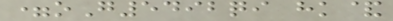=oG5492qi hk&
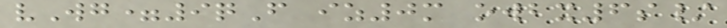vWg=9qF iz0m owbx6s/
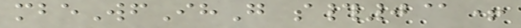mbeWfIhG s#0@+
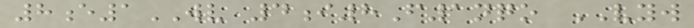8e1WV 4i8F1nqo VYW
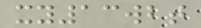xy13wbt
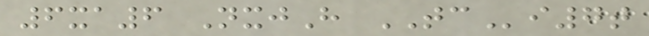6xa6 NxjH TCi7t
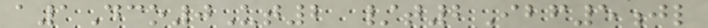a1Dco0Ut2 /t2Ibf5jl
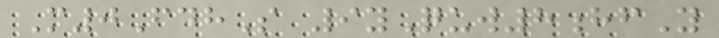M0FdhS 9yQuw8hfY
